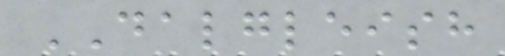DALGLEISH
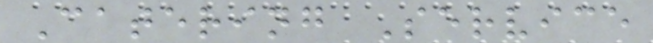Catering Service
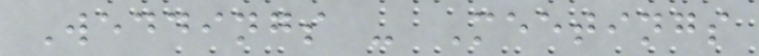Weddings - Meetings
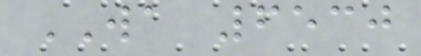WA 6530
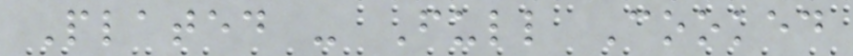Plated - Full Cooked
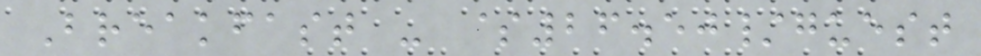Breakfast - $26.50/guest
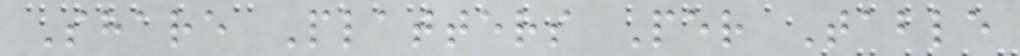Share Platters Per Table
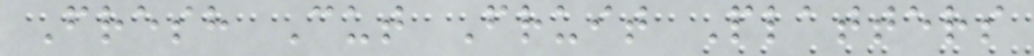Fresh Cut Fruit Platters
